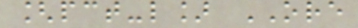[pct-l] ORE
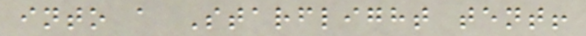into a Starflight tent!
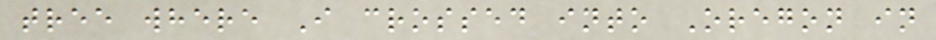tree where I crossed into Oregon in
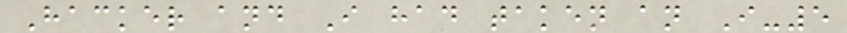Hacker and I had taken an I-5
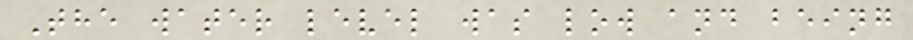The water level was low and being
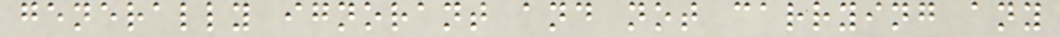generally ignorant and not carrying any
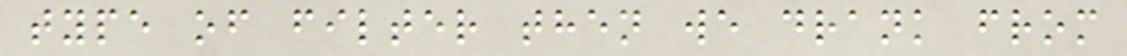type of filter then we drank from
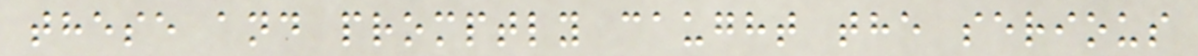these and promptly caught the serious
